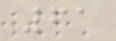61
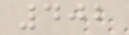402
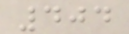404
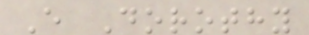E Dorothy
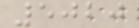5020
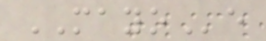MAYOe
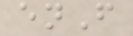enF
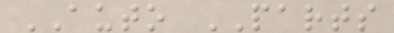AUTO PARTS
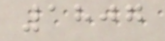1807
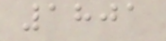1801
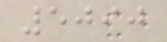5090
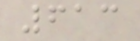613
